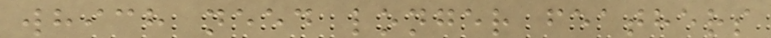which need longer feathers
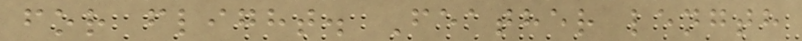for flight. Feather length
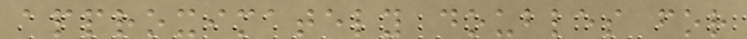approximately doubles for
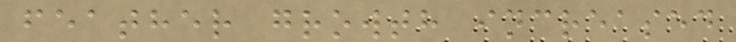feather growth increased
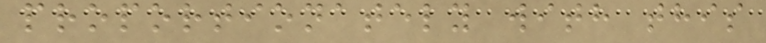proportionately with this
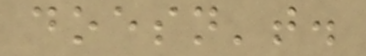doesn't.
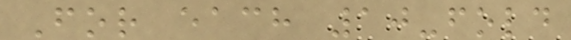For each 10-fold
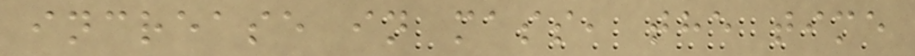increase in mass, the time
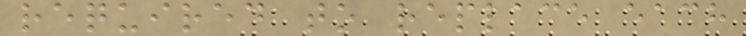required to replace each
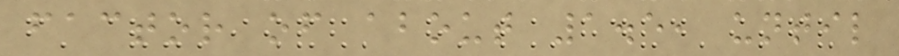factor of about 1.5, until
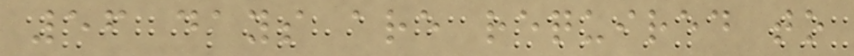56 days are required to
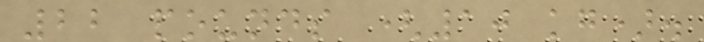22 pounds (10 kg).
